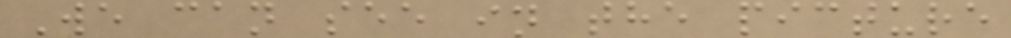We can see in the picture
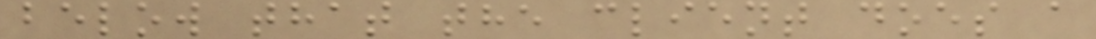below that the client does a
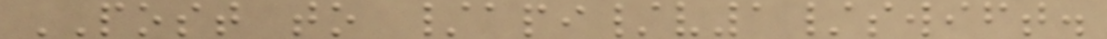POST to /api/v1/swift.
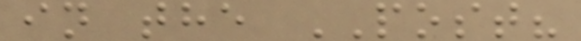in the POST?
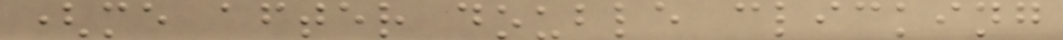(me after double clicking
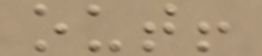out!
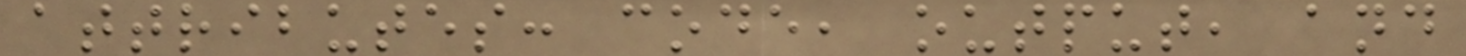attributes: code, output, and
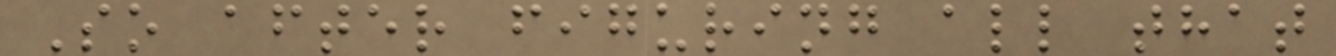So after figuring all that
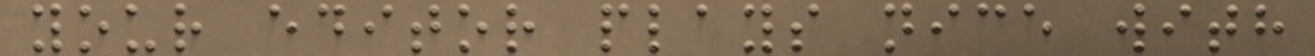your editor plays nice with
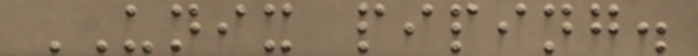UNIX piping.
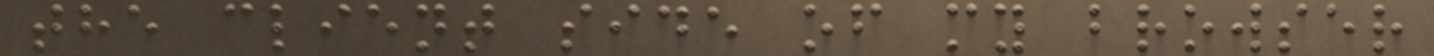the client side of my browser
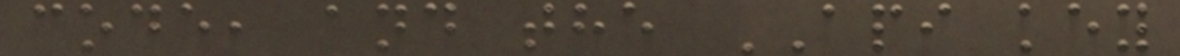code, and the API key
